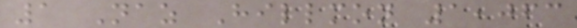1 Naz Hillmon 1,063
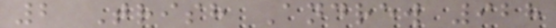2 Trish Andrew 928
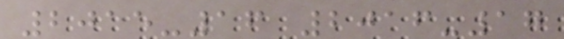2015-16 2016-17
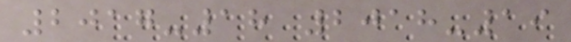2017-18 2018-19
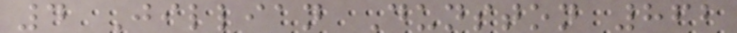4 Jillian Dunston 862
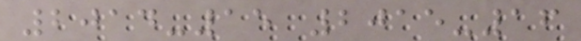2014-15 2015-16
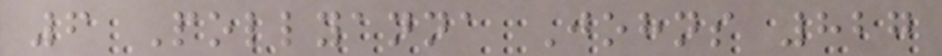6 Pollyanna Johns 827
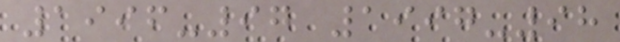1996-97 1997-98
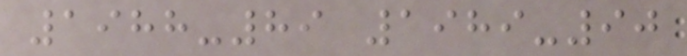1988-89 1989-90
